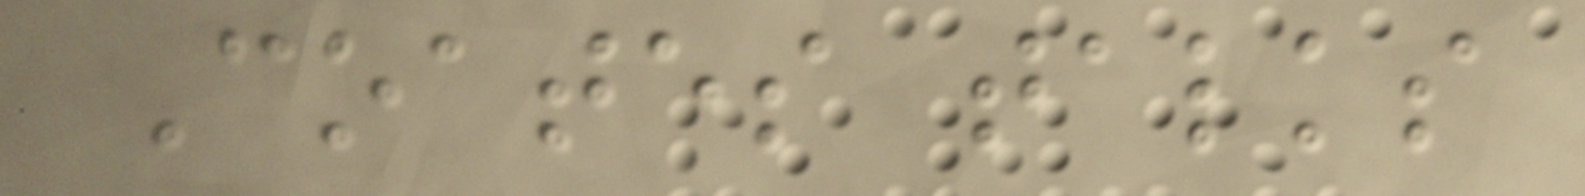Coates talks
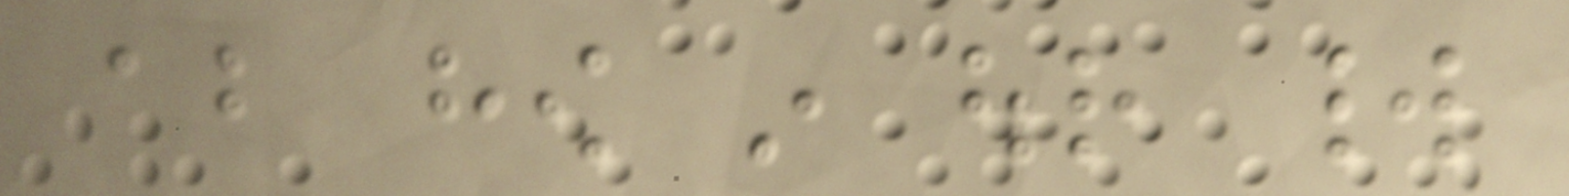about how in our world
